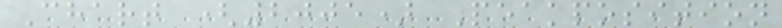Chart (2005) Peakposition
